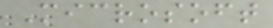Microsoft
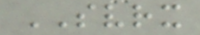SVRX
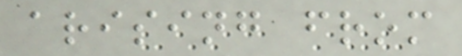arising from
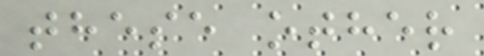these other
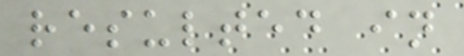resulted in
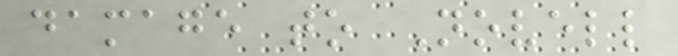damage to Novell
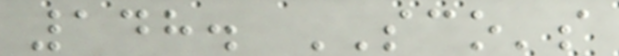148. SCO's
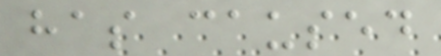has caused
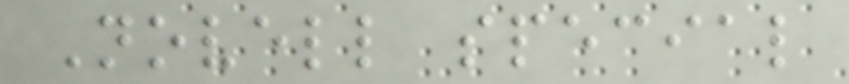Novell special
